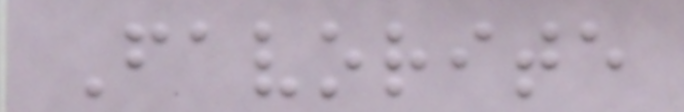Favorite
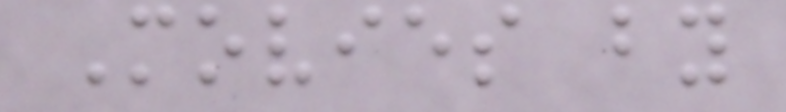Movies by
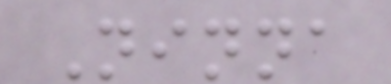Ninna
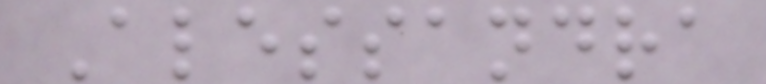Alessandra
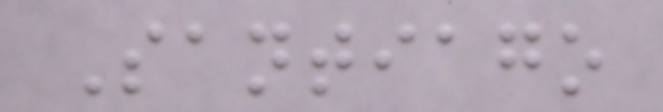Santiago
